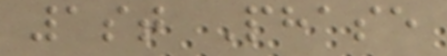1st Phase
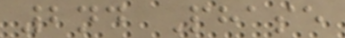2nd Phase
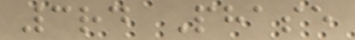3rd Phase
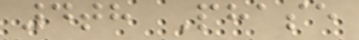4th Phase
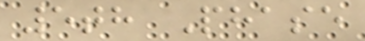5th Phase
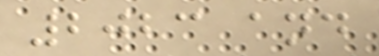2023 and
